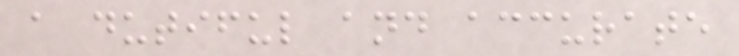a dutiful and accurate
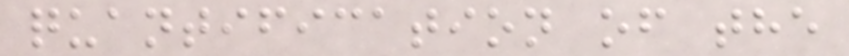quantification of the
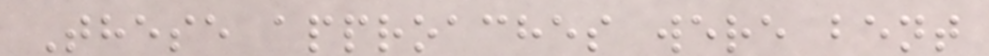These approaches were bent
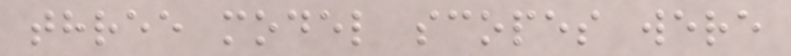three model scopes were
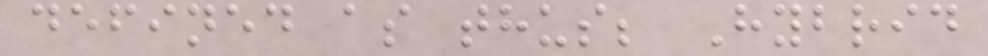defined as thus; Hybrid
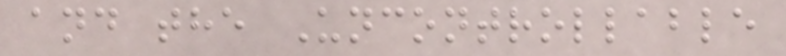and the Uncontrollable
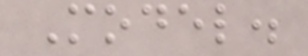Model.
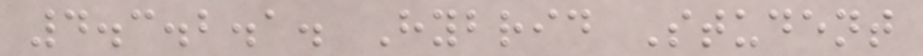4.3.2.1. Hybrid Student
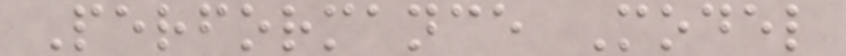Performance Model
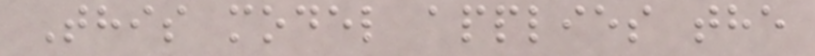This model applies the
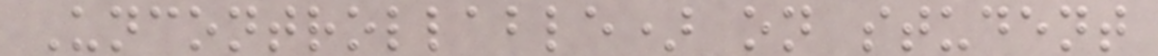Uncontrollable) on student
